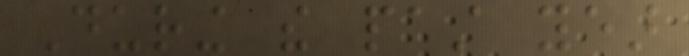During the past year
